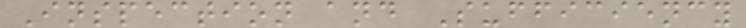Inspection and Sufficiency
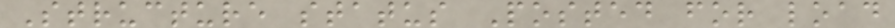Structure status Posted for load
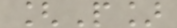[P]
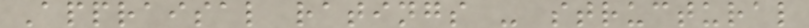Appraisal ratings - structural
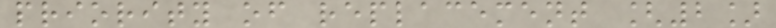priority of replacement [2]
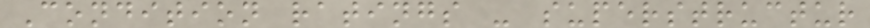Condition ratings - superstructur
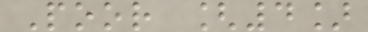Poor [4]
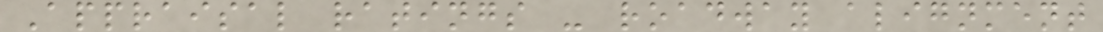Appraisal ratings - roadway alignment
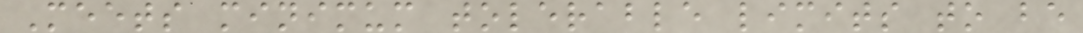Meets minimum tolerable limits to be
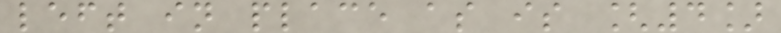left in place as is [4]
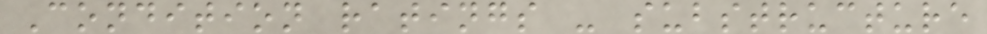Condition ratings - substructure
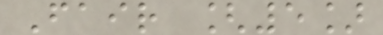Fair [5]
